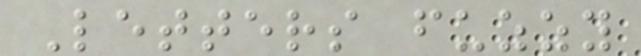Letters fuzzy
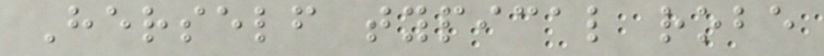Herself typical robe
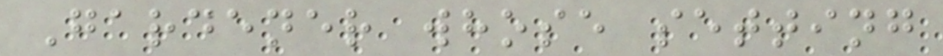Gardener whose setting
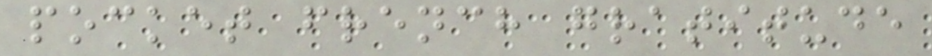pocket french gratitude
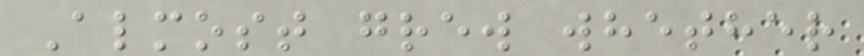Almost grew whether
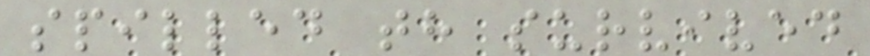spilled th survived
